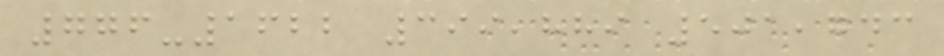776-1622 399,889 501,743
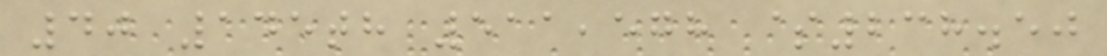40 145th 511,578 $238.50
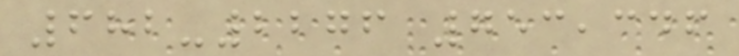682-2276 753,346
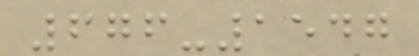676-1547
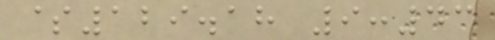$129.18 9:43
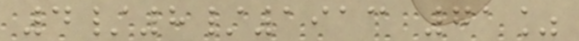4/8/1913 71%
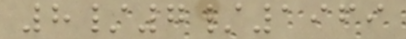8/7/1969
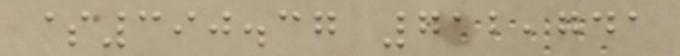$390.37 712,741
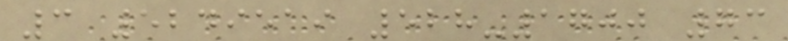3 5249519 528-1700 73
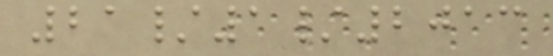21/1/2013
